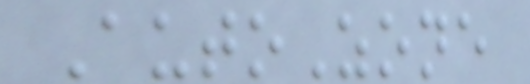AutoZone
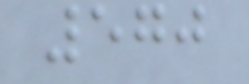570
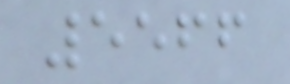5566
